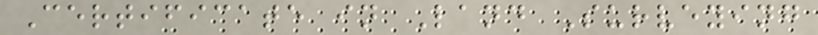Certificate in Land Surveying
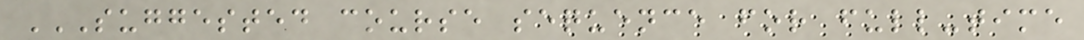SUGGESTED COURSE SEQUENCE FOR FULL-TIME
